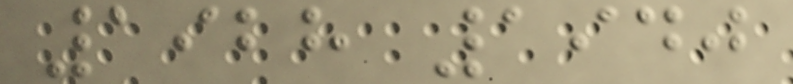1928 1940
